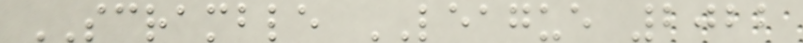SCRAMBLE LEAGUE 2022
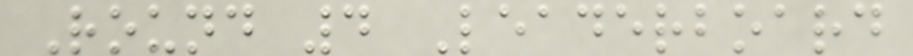Round 4 Leaderboard
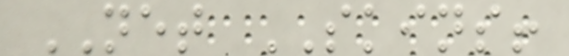NET SKINS!
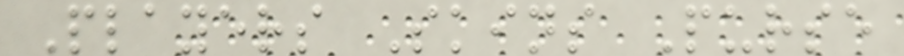Players Skins Purse
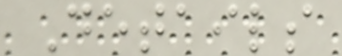Details
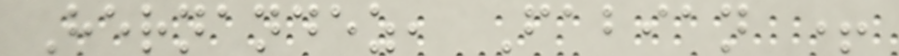Hernandez, Fabian +
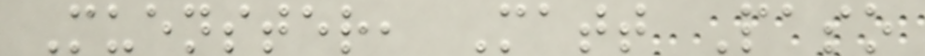Muenster, Matt Paso
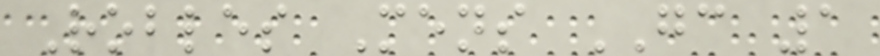Robles Mens GC 1
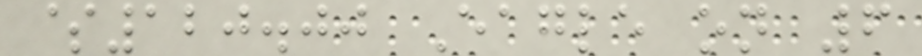$120.00 Eagle on 6
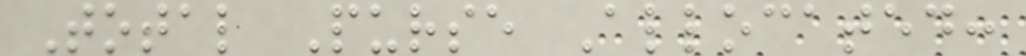Total Purse Allocated:
